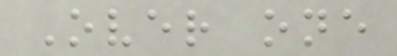Over one
